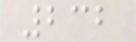232
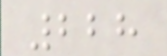228
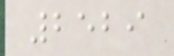2529
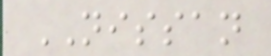NISSAN
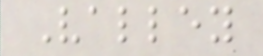Valley
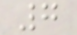7
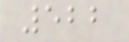522
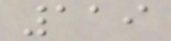119
